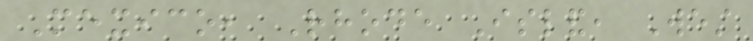Mexico, Rhode Island, West
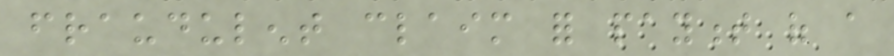fraudulent claim for payment of a
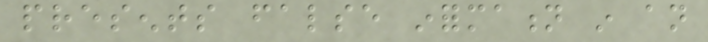presents false information in an
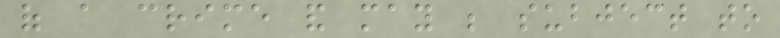of a crime and may be subject to
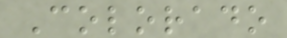Colorado
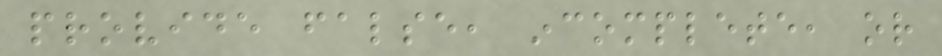provide false, incomplete, or
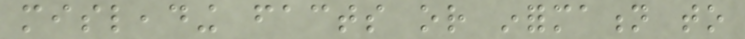misleading facts or information to
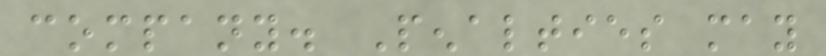company. Penalties may
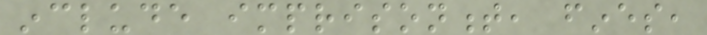include imprisonment, fines,
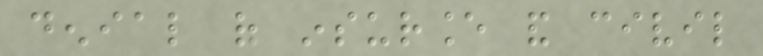denial of insurance and civil
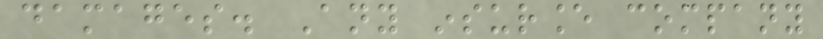damages. Any insurance company
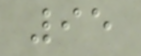95
